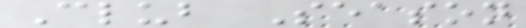Club Season
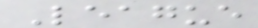League
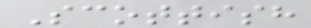Scottish
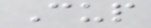Cup
